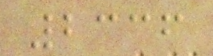2336
